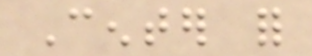Center for
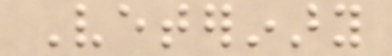Veterinary
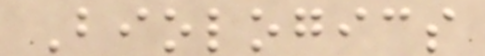Biologics
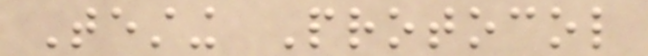Testing Protocol
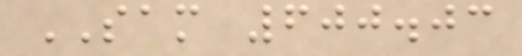SAM 600.03
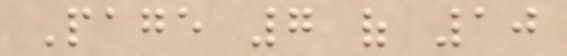Page 7 of 10
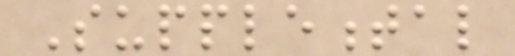Supplemental
